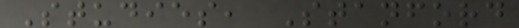Studies, Stanford
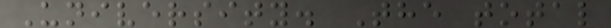University. The total
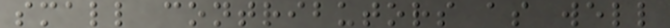small contributors as well
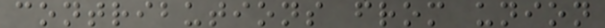contributions from union
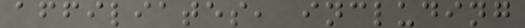affiliates, including
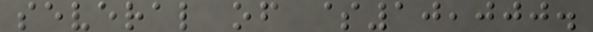several of $10,000.
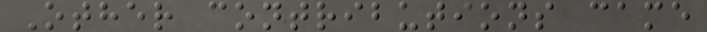Other contributions came
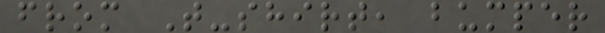from T-shirt, bumper
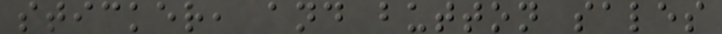sticker, and button sales
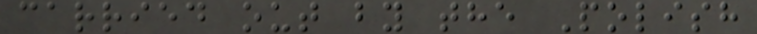carried out by the Polish
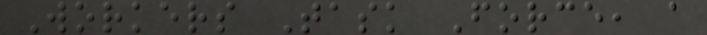Workers Task Force, a
